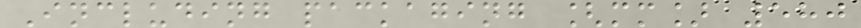Including packaging [mm] 580
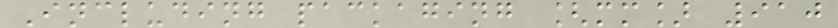Including packaging [mm] 910
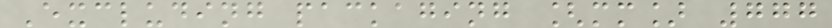Excluding packaging [mm] 777
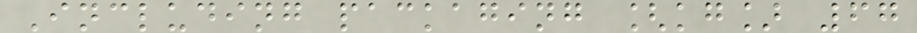Including packaging [kg] 67
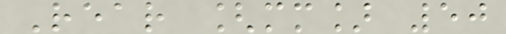Rear [mm] 50
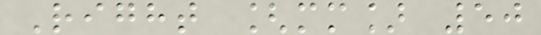Right [mm] 50
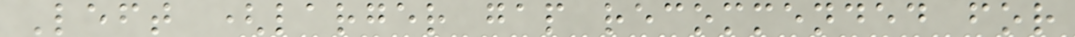Left (larger gap recommended for
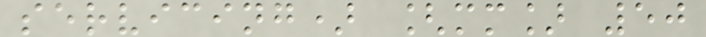servicing) [mm] 50
